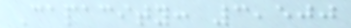Capacity: 3,500
